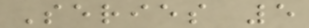Series 5
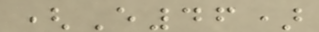(E46)
